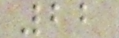22
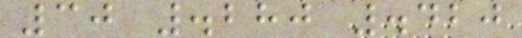30 .280 .420
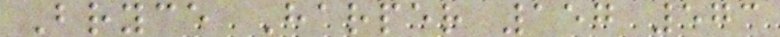Bryce Harper 157 573
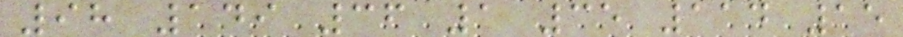98 149 36 1 35 114 15
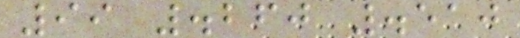99 .260 .510
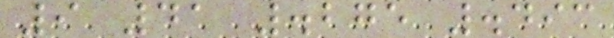9 41 .275 .493
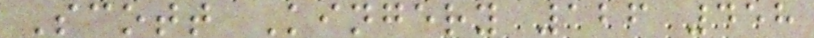Scott Kingery 126 458
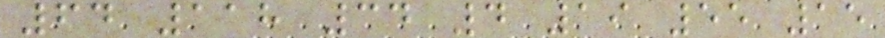64 118 34 4 19 55 15
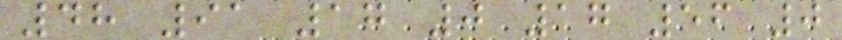48 91 17 0 17 56 0
